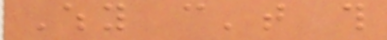Why can't this
